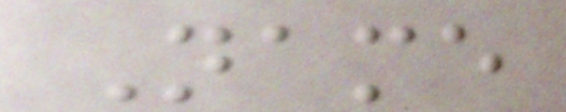Name
